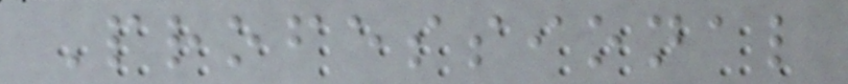Professional
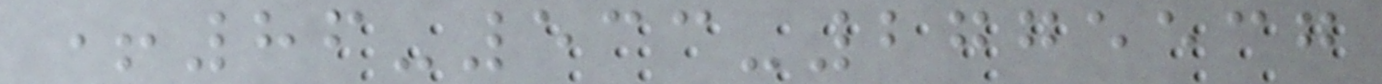+86-533-2775537
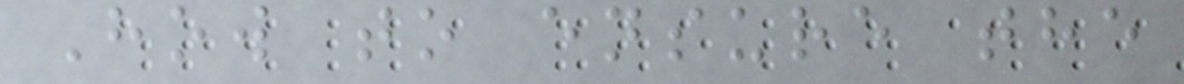How to ensure the
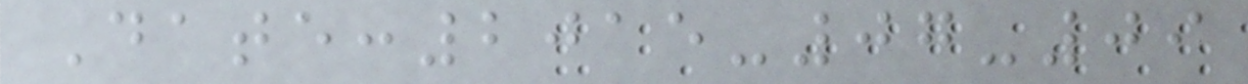Date:2015-07-09
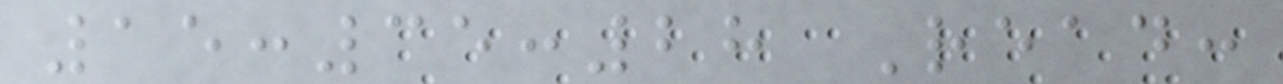15:35:28 Read:
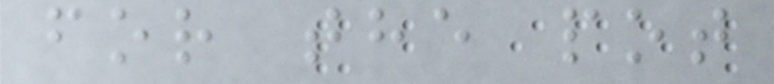for the pot
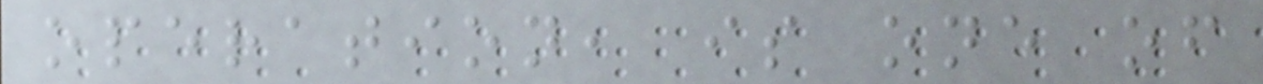operation, is one of
